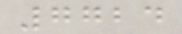7724
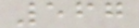567
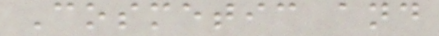Cosmetic and
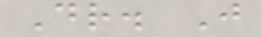Dr. J
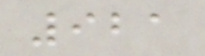921
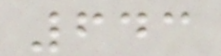643
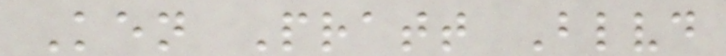Ken Pratt Blvd
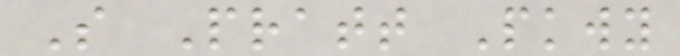S Pratt Pkwy
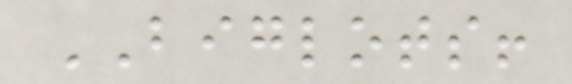BIGLOTS!
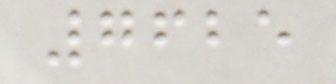7625
